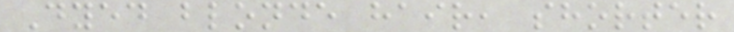Dyed blonde hair, shorter
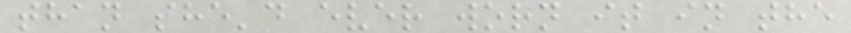than she'd ever worn it in the
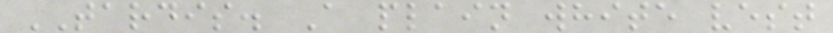TARDIS. A plain white vest
